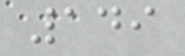149
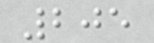205
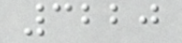3220
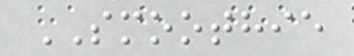SMOOTHIE
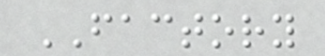FACTORY
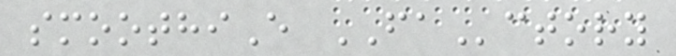smoothiE FActory
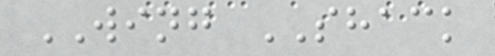WING SHACK
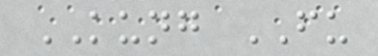KUNG FU
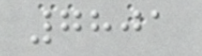7801
